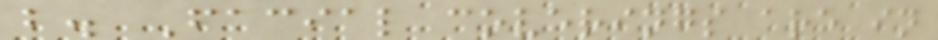b. Facial coverings are in
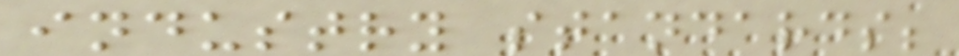industry standards;
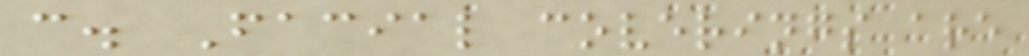c. Facial coverings are
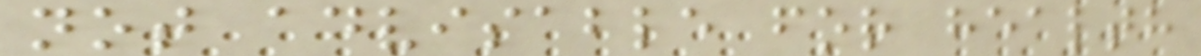not advisable for health
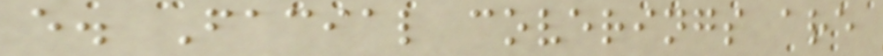e. Facial coverings are
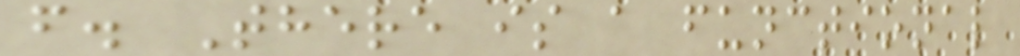f. There is a functional
